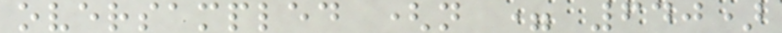oversampled (n = 640)
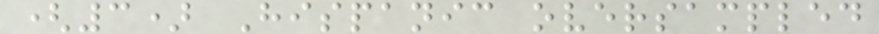(3) Hispanic oversampled
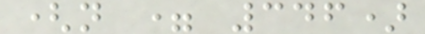(n = 346)
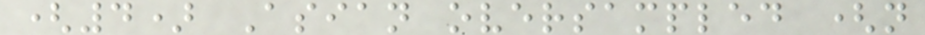(4) Asian oversampled (n
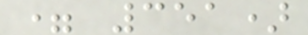= 351)
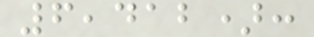6,412):
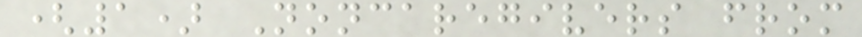(1) Noncaregivers from
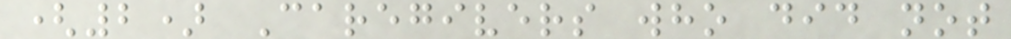(2) Caregivers who did not
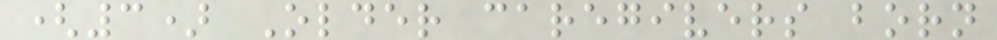(3) Older caregivers born
